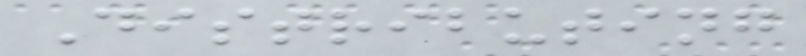Distributing
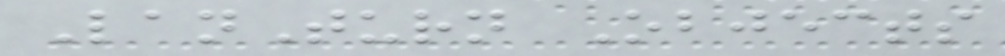LanTurn Objects
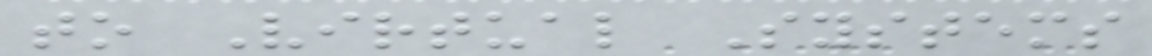to Virtual Systems
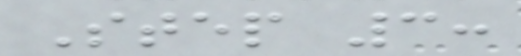Step 3:
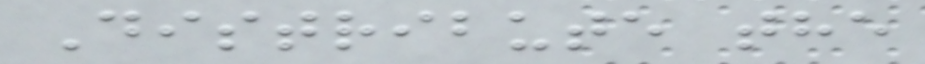Distribute the
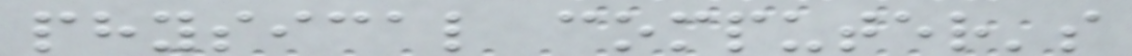physical computer's
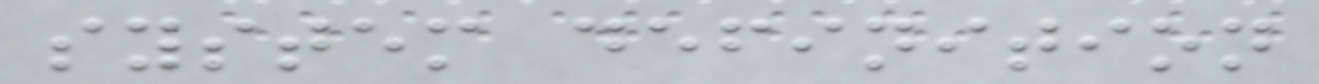system definition
